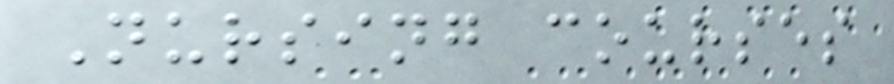Nursing courses
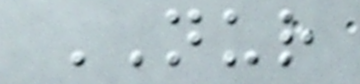NUR
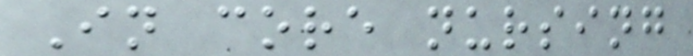In core nursing
